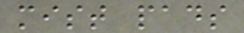mist pads
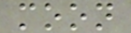moon
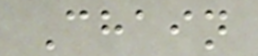Chain
